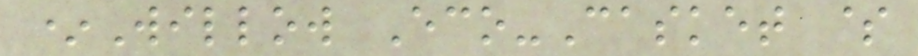*Willow Eco-Casket $
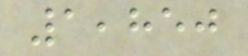1,850
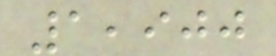1,900
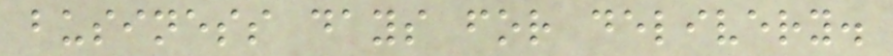business days for delivery.
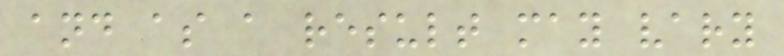and as a result may vary
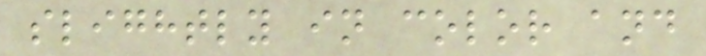slightly in color and
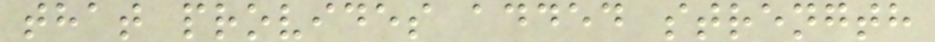that provides added strength
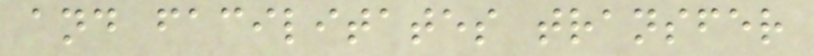and facilitates transfer
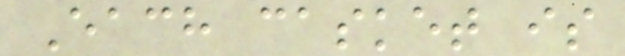Each casket is
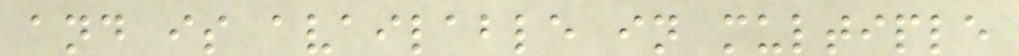and is available in multiple
